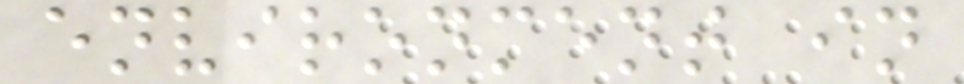environment in
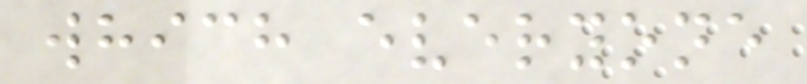which everyone
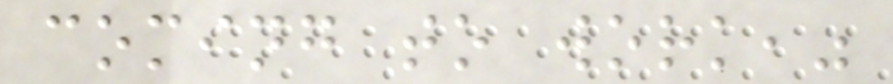coming to work,"
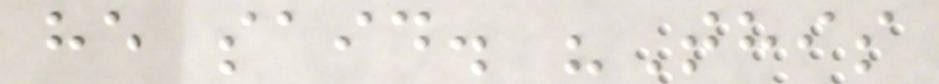he said. "This
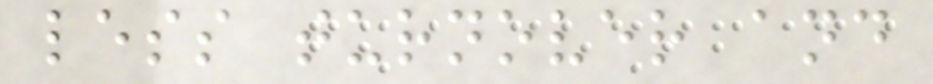less turnover and
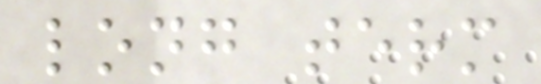long term
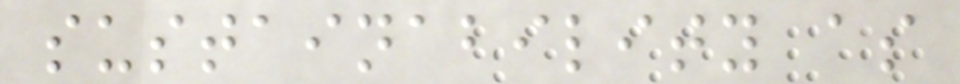sustainability as
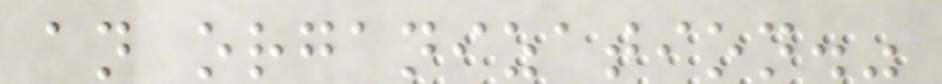an organization."
